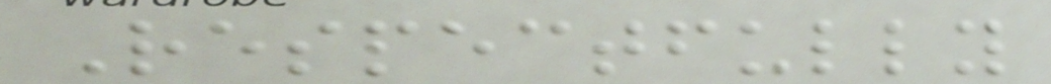Respectfully
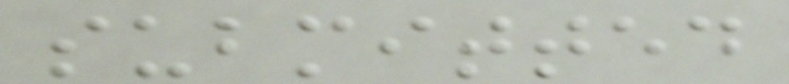submitted
